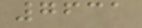7631
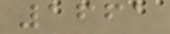1661
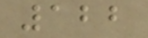122
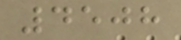4508
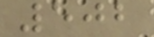502
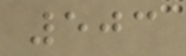503
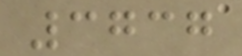3737
